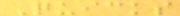Quicks
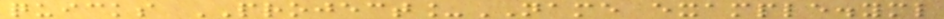quicks PROJECT_NAME example.yml
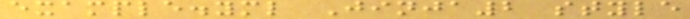example.yml Jinja2 style
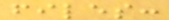files:
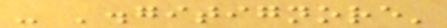- '.gitignore'
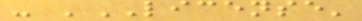- 'LICENSE'
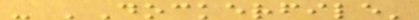- 'Dockerfile'
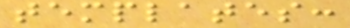templates:
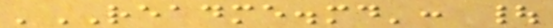'README.md': |
